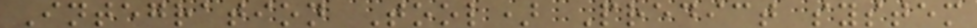Integration Tool) Predict system
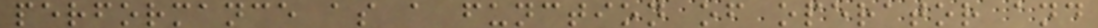performance as a function of operator and
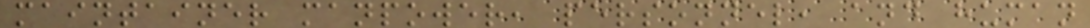maintainer manpower, personnel, and human
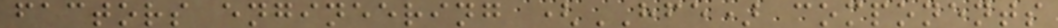factors engineering (HFE) components
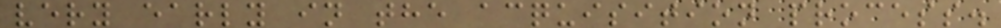very early in the acquisition process.
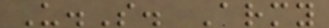U.S. Army
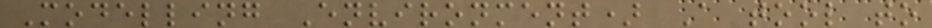Modelling Environment) A tool to
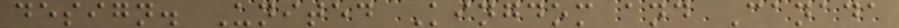design. United Kingdom and Canada
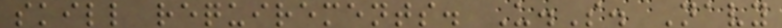skill requirements. U.S. Navy
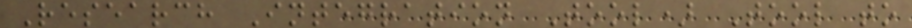Research Integration Tool) Tool to
